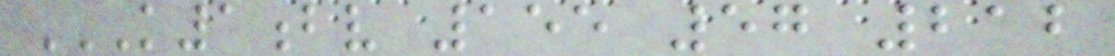K1BV 155 57 212
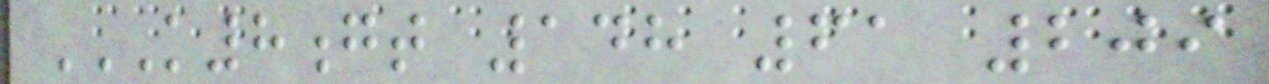K8GT 148 61 209
